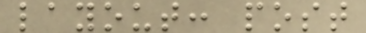layout: post
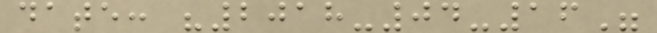date: "2018-04-16"
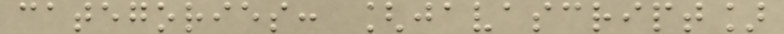categories: [javascript]
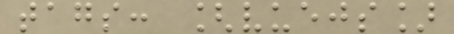tags: [vuejs]
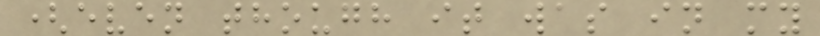(even though it was in my
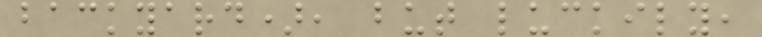backyard), but luckily,
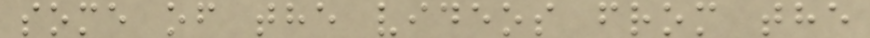some of the videos from the
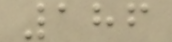186
